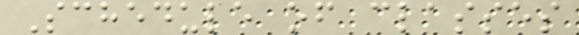Schedule of classes
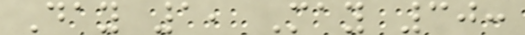Day 1, May 30:
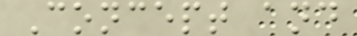Concept and
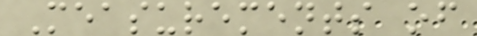Measurements of
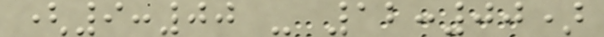(9:00 - 12:00)
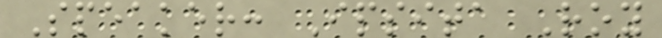Speaker: Ipsita Roy
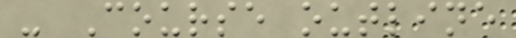- Course outline
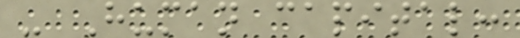- Human capital:
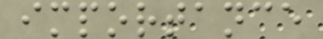importance
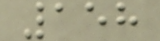158
